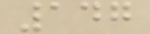147
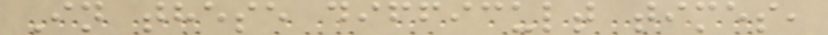In these difficult times,
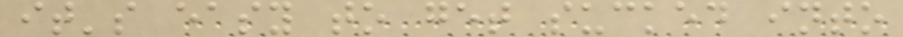it's easy to get sucked into
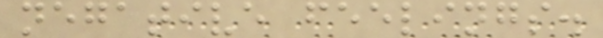negative feelings.
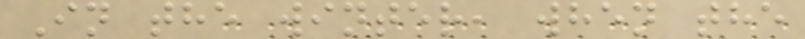In the winter, when the
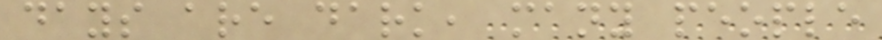days are dark, many people
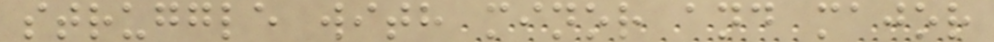struggle with minor and major
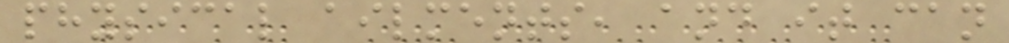physical ailments, and it can
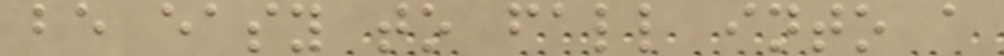be easy to fall into a
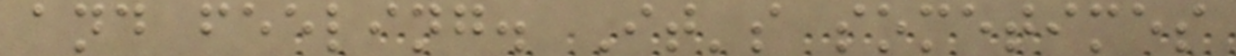and feeling. It's sometimes
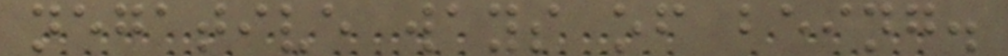negative ways of being.
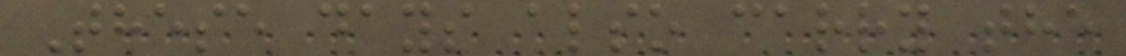These days also carry the
